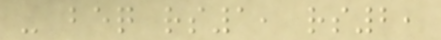- beq rs1, rs2,
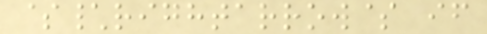$\rightarrow$ if
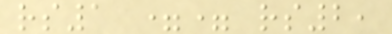rs1 == rs2,
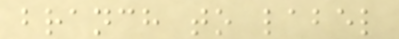branch to label
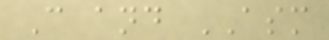C and ASM
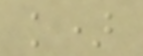k)
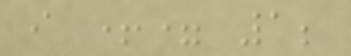i += 1;
